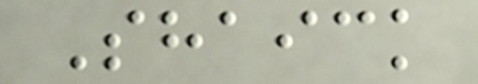Shaick
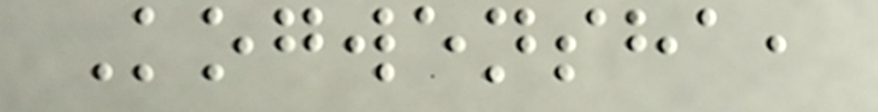Kogwensha,
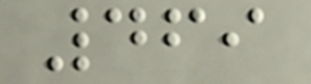469
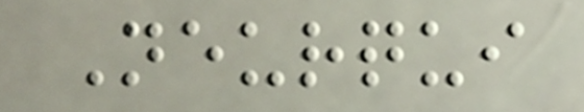Neurqui
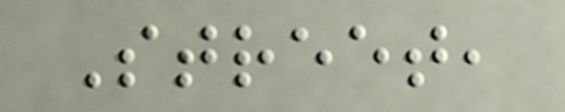Street,
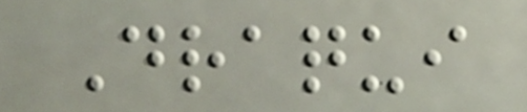Draqui
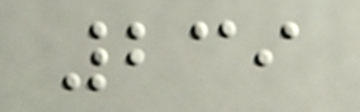239
